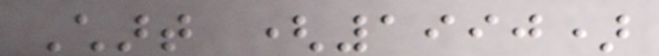Chart (1990)
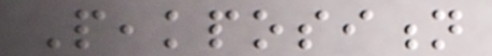Peakposition
